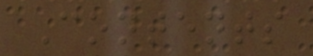Contents
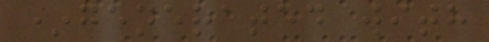*generated with
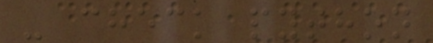- check python
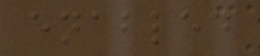enabled
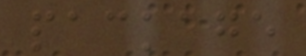package
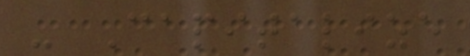- Capitalize
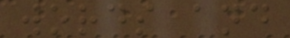words and
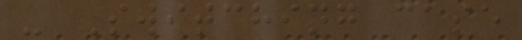- Switching case
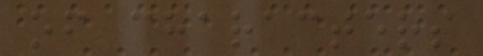of characters
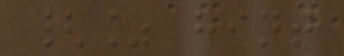{% hint
